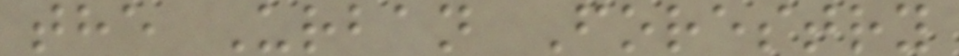the Urban Forestry
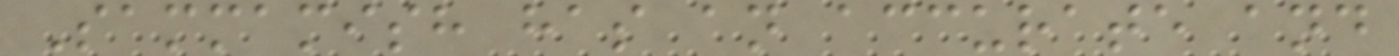Sammamish has an accurate and
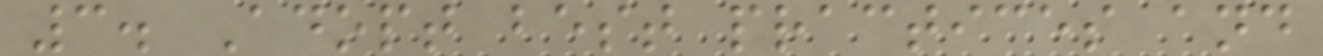3. Adopt best practices and
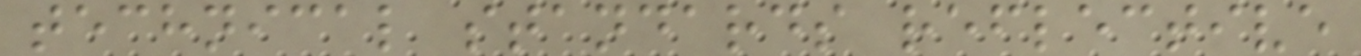technical standards reflective
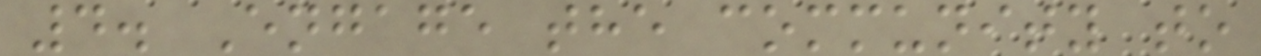4. Engage the community to
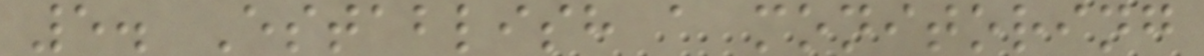5. Establish a monitoring
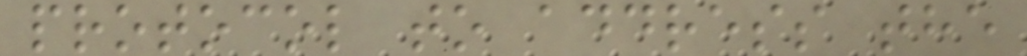protocol to address the
